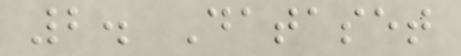2. Dataset
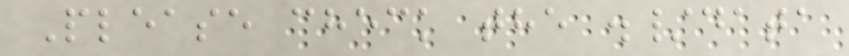Please check the ./data
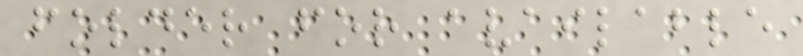folder for available
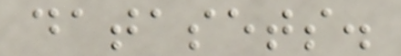datasets.
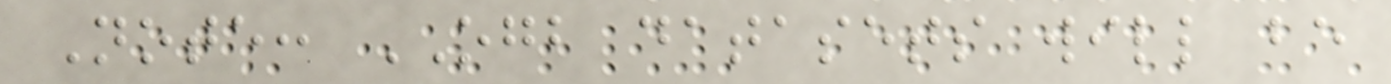Note: OGB datasets will be
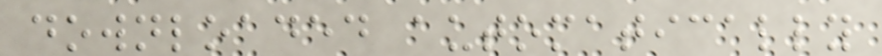downloaded automatically
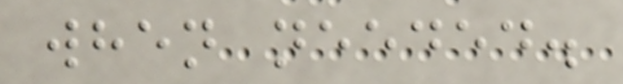when needed.
